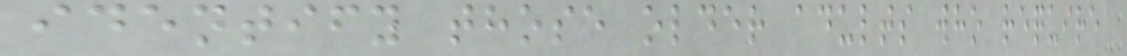identify those older adults who require
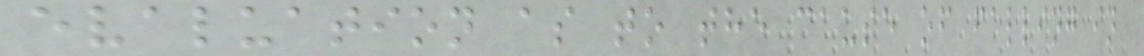evaluation as to the cause of falling in
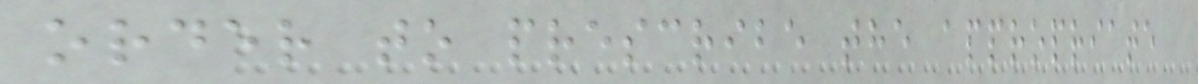order to prescribe the appropriate
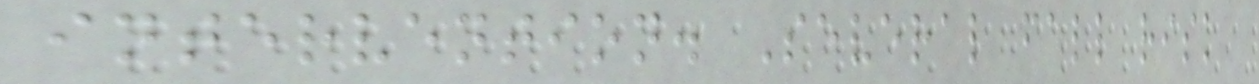intervention. Several fall risk
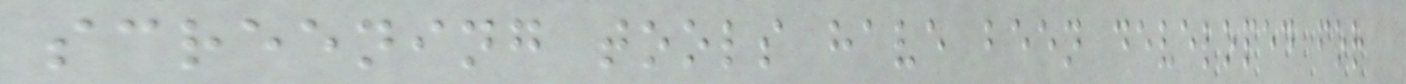screening tools have been developed for
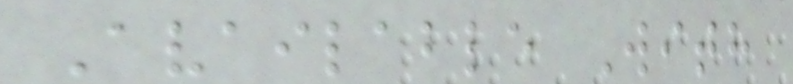Available With
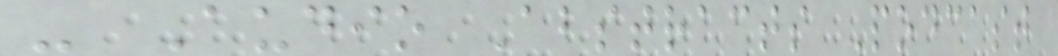- Audio Abstracts Podcast
